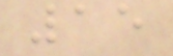15
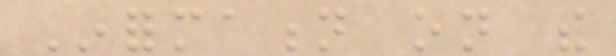Information on the
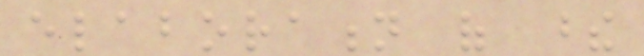elaboration of these
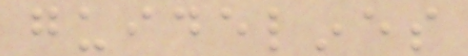guidelines
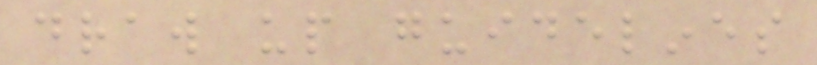draw up guidelines
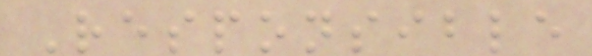Responsible
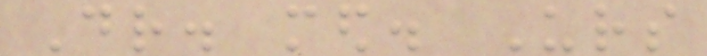Dr. med. Urs
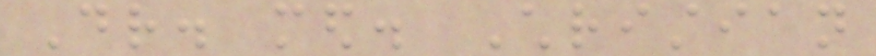Dr. med. Christian
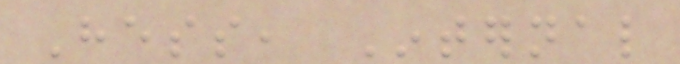Hess, Internal
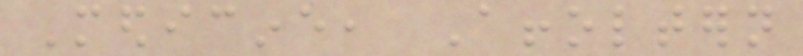Medicine, Affoltern
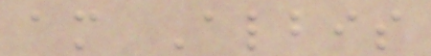am Albis
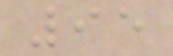95
